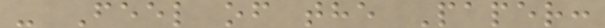- Feel of the Paper:
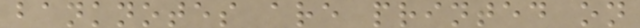banknotes are printed on
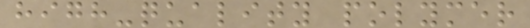high-quality polymer
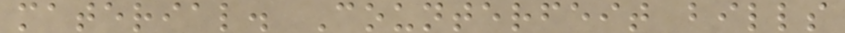material. Counterfeit bills
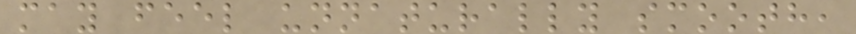may feel unnaturally smooth,
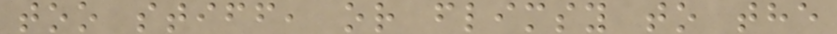too stiff, or flimsy to the
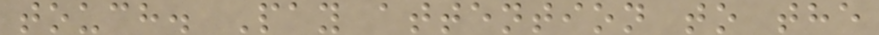touch. Pay attention to the
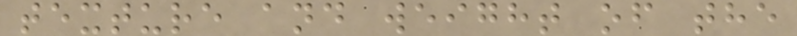texture and weight of the
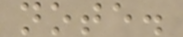note.
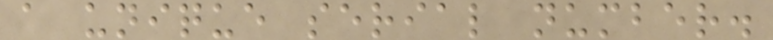a unique serial number.
